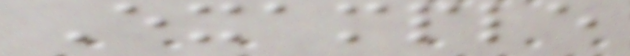Example
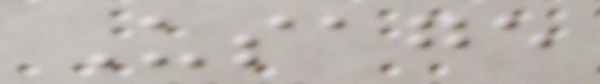Usage
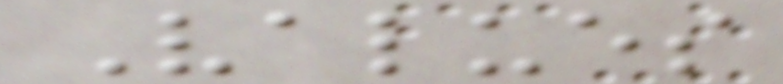Values
